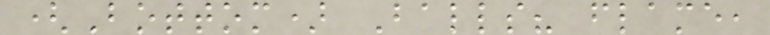(Bottom) Balls? flame,
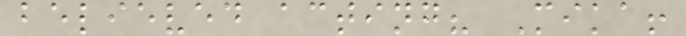believed acting? Mika!
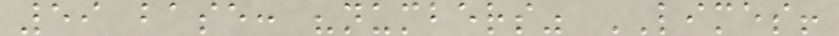59 base: "numbers" LIMES!
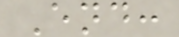End:
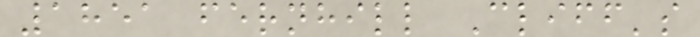1851 fernhill Cliff's
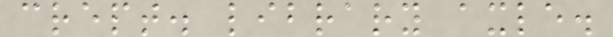crept. library axle.
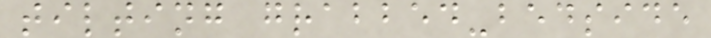tilting grabbed-bedside
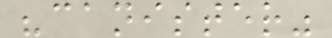"canister"
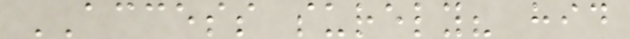ACCESS surely? hid
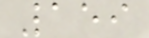159
